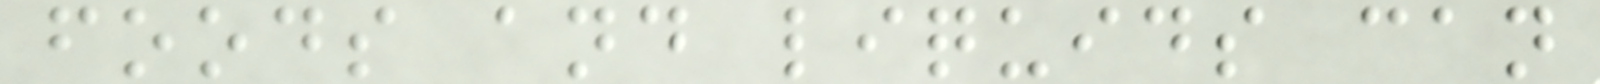foods and liquids can
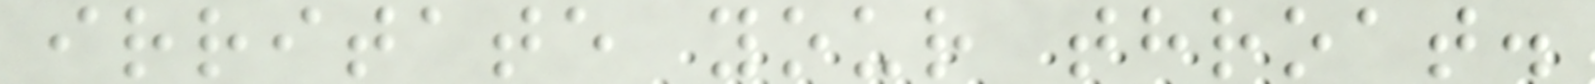irritate your throat.
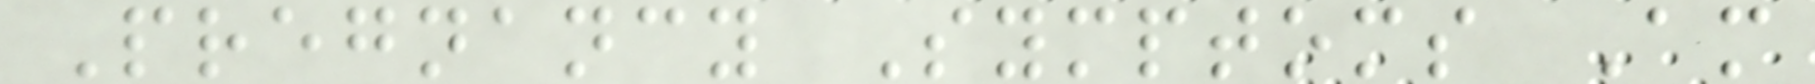Pregnancy Symptoms Am
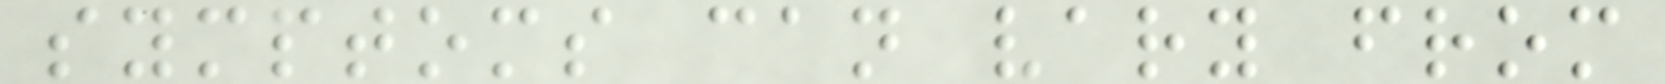symptoms can vary from
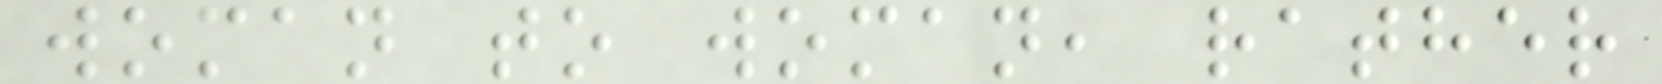woman to woman, rather
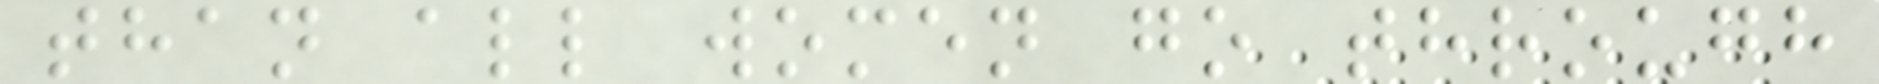than all women go through
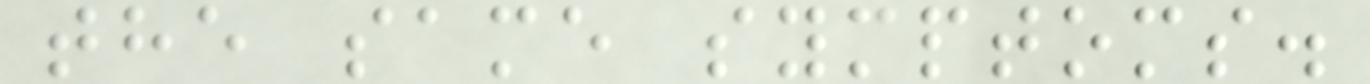the same symptoms.
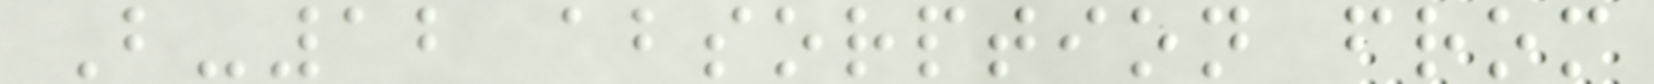B-12 absorption from
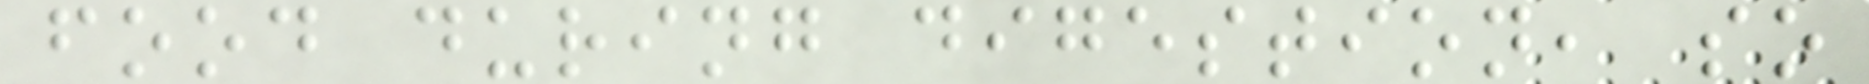food during digestion, so
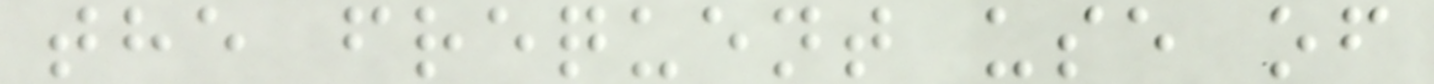the frequent use of
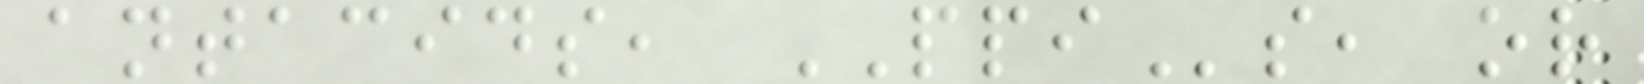antacids, PPIs, or
